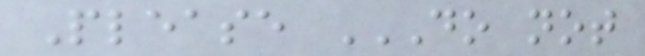Please DO NOT
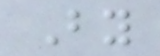By
